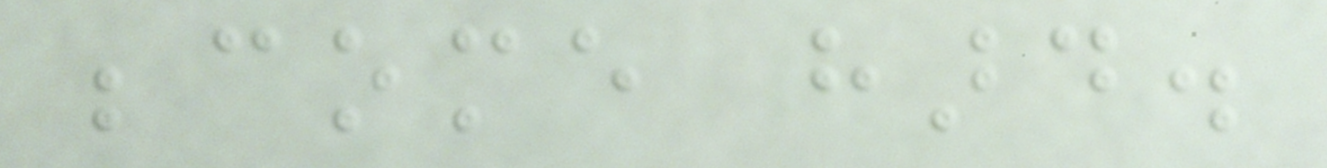become hard.
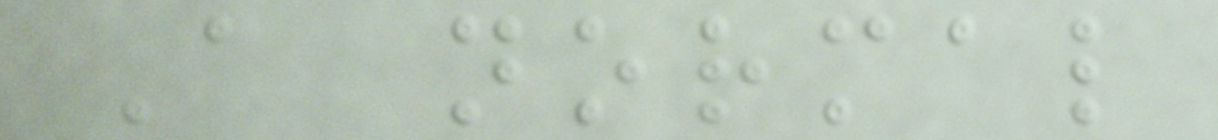A normal
